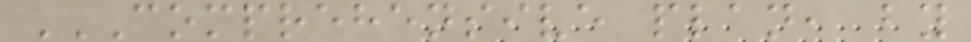COMPREHENSIVE PLAN, BY
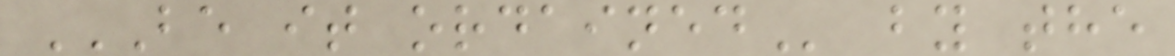BE IT ORDAINED by the
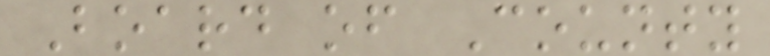Board of County
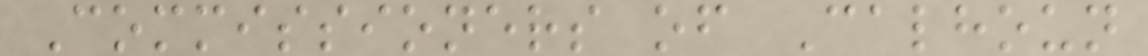Commissioners of Calhoun
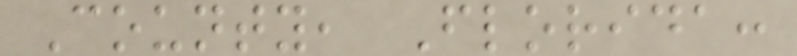County, Florida:
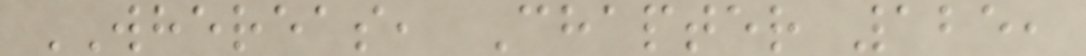WHEREAS, Chapter 125,
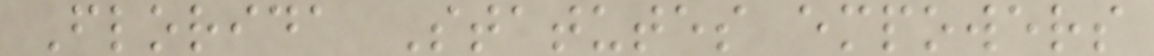Florida Statutes empowers
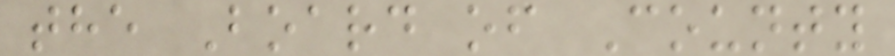the Board of County
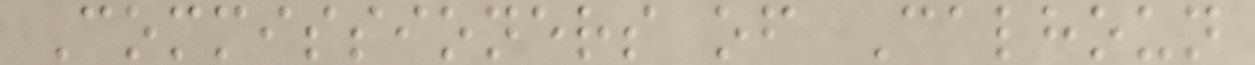Commissioners of Calhoun
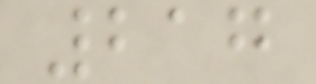217
